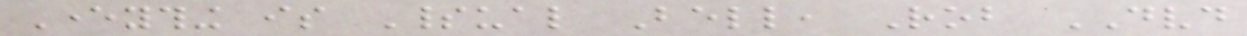Everything is Spiritual Bell, Rob DVD
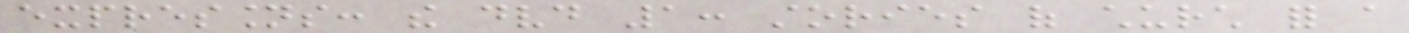expressions: the dvd 1: stories of church for a
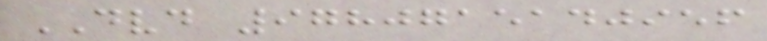DVD 9780715140956
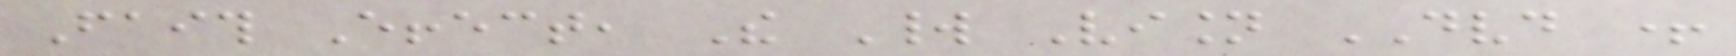Faith Effect, The World Vision DVD +
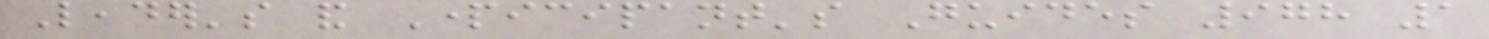Leader's and Participant's Guides 978 1
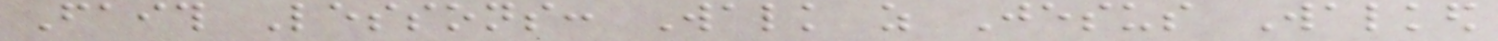Faith Lessons: Walk as Jesus Walked
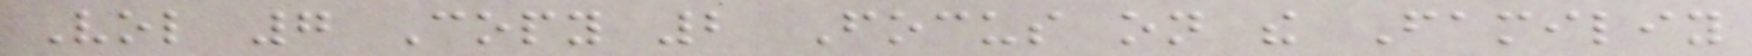Vol 7 Copy 2 Focus on the Familiy
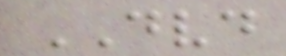DVD
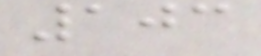103
